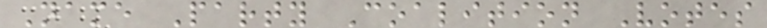Name Party Coalition Votes
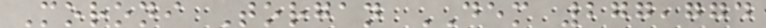Moroni Torgan DEM 277,774
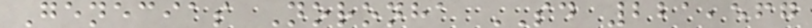Genecias Noronha SD 221,567
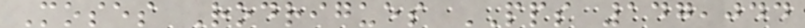Moses Rodrigues PPS 147,044
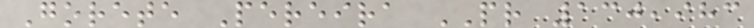Gorete Pereira PR 130,983
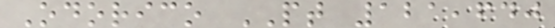Odorico PT 121,640
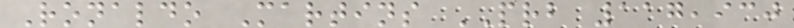Ronaldo Martins PRB 117,930
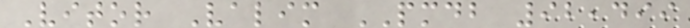Vitor Valim PMDB 92,499
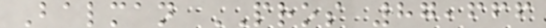Balman PROS 87,666
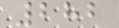282
